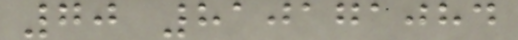70 810171084
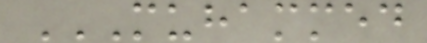MUHAMMED
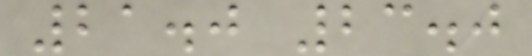21.0 23.0
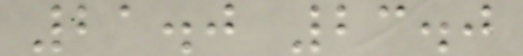21.0 23.0
